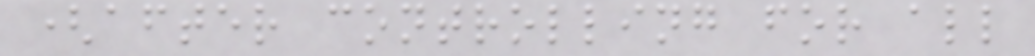(after controlling for all
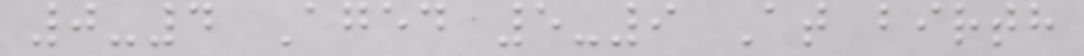0-4 Aged 5-9 At birth
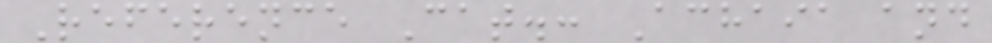Reference Cat.: Achaia and
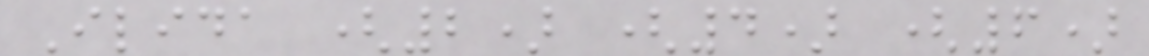Ilida (2) (4) (6)
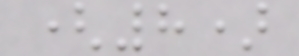(8)
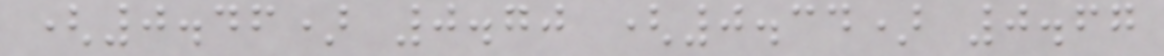(0.46) 0.70 (0.34) 0.67
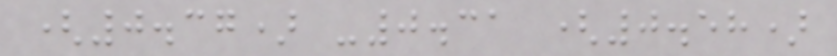(0.37) -0.31 (0.58)
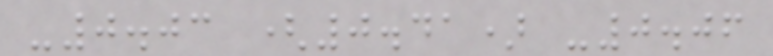-0.03 (0.41) -0.06
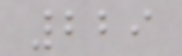229
